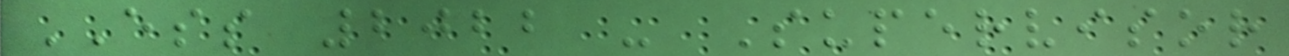ESS 2022 - Supervisor
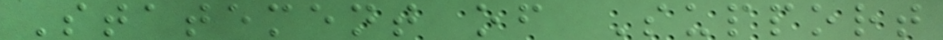Statement of Support
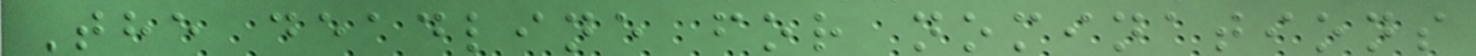The deadline for nominations
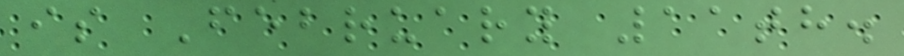is February 11th.
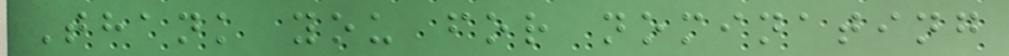Thank you for nominating
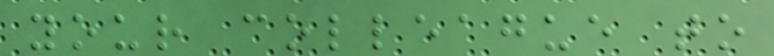your colleague to
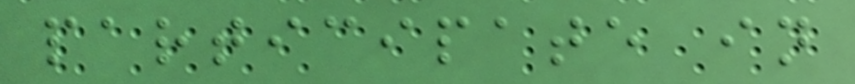participate in
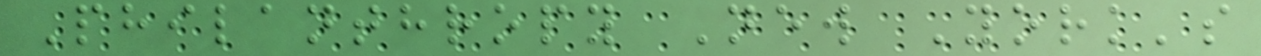Philanthropy New York's
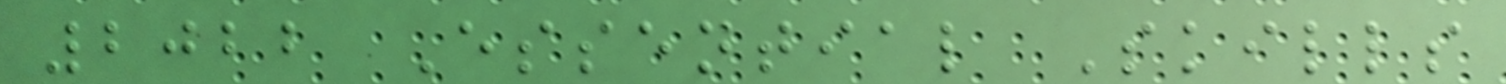2022 Essential Skills
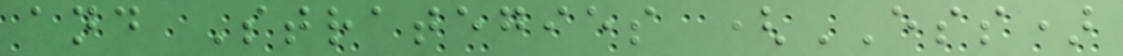and Strategies (ESS)
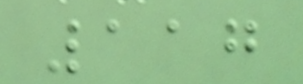117
